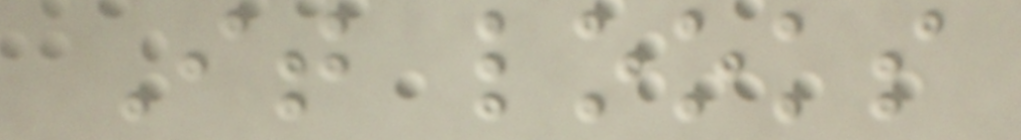It looks
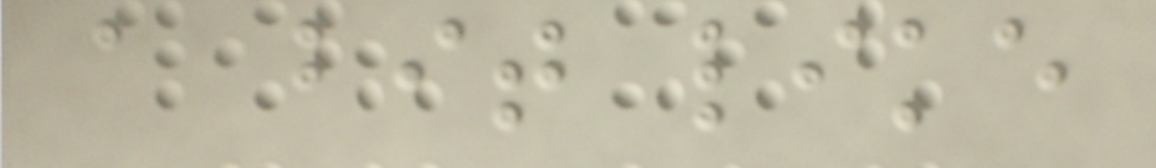a bit like
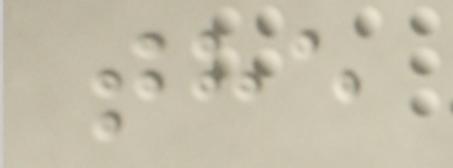the
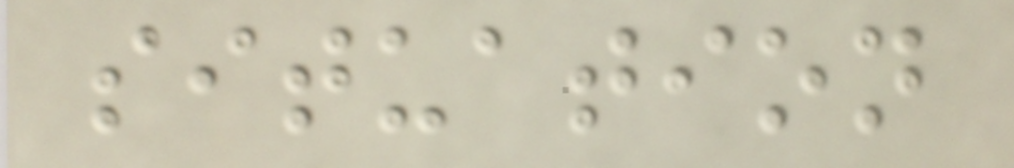situation
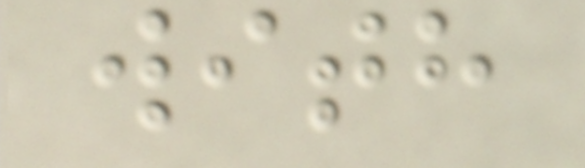with
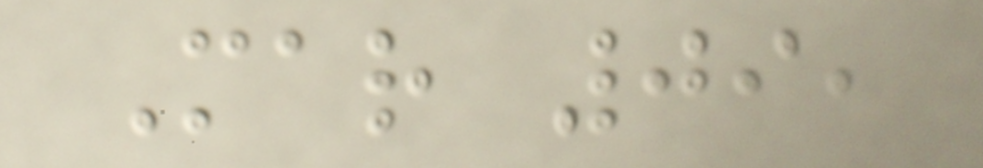Mar 09,
